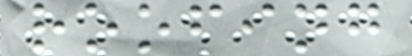roofing
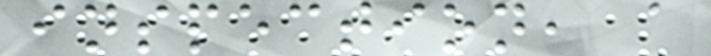inspection, a
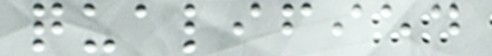qualified
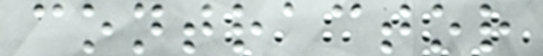contractor
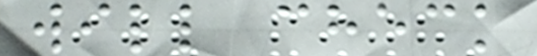will check
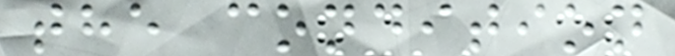the condition
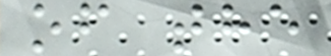of the
